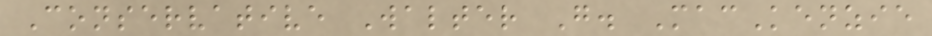Conservative Walter G. MacKenzie
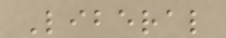Liberal
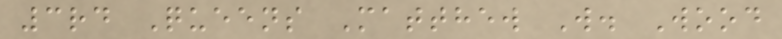3rd Queens Matthew W. Wood
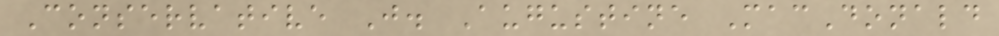Conservative J. Augustine MacDonald
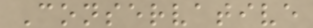Conservative
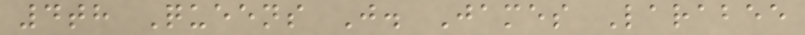4th Queens J. James Larabee
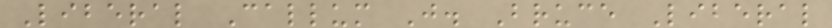Liberal Callum J. Bruce Liberal
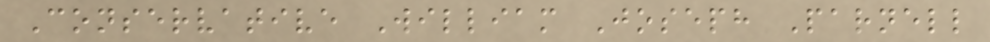Conservative William Joseph Parnell
